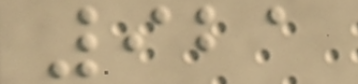921
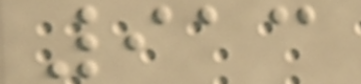913
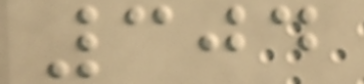304
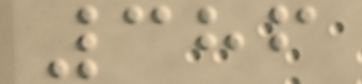386
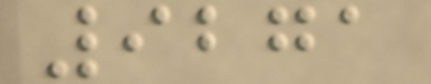9271
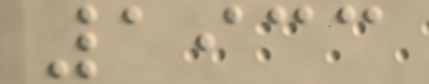1933
